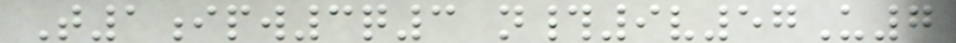T1ipw3q3 n#9v57U7
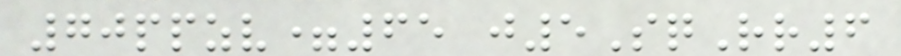70ppzv=65 j5SqRr6
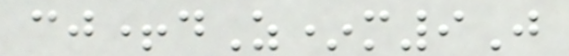cj+dZ*m9J
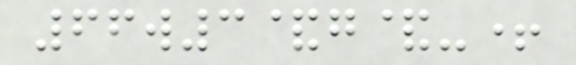66w3&g&-+
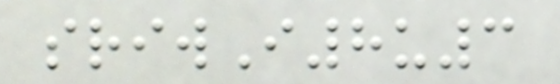sriwI8u3
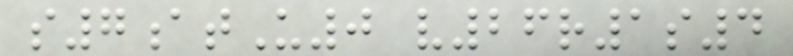s7atU0 v26r1s4
